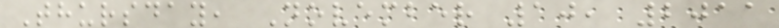Thursday, November 10, 2011
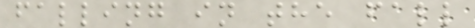falling in the fall
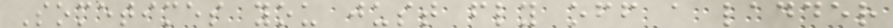Sometimes you just fly off a ladder
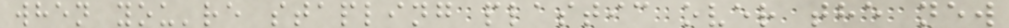when you're stapling plastic over the new
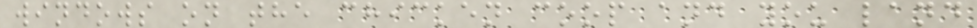windows on the chicken coop and you land
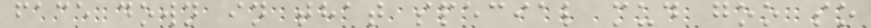face down in that special mud goo so
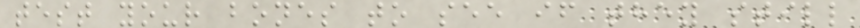test your bones to see if they still
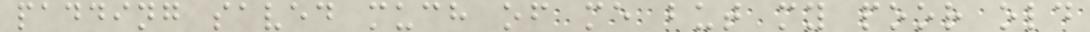padding saved much of me but my poor old
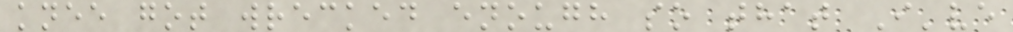knee got wrecked enough so that I've
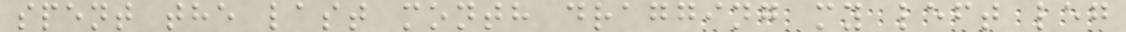spent the last month dragging my left leg
